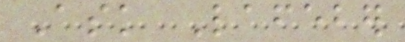Ask Lafeber
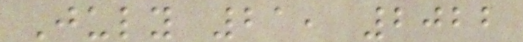July 21, 2022
